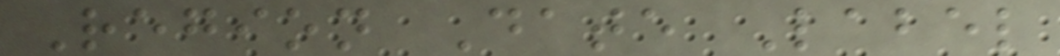Region Date Label
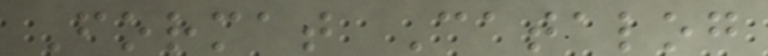Format Catalog
